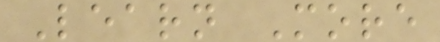Learn More
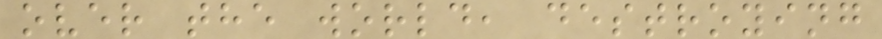over the world, destroying
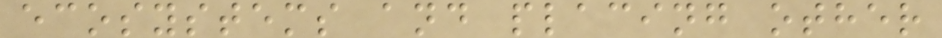ecosystems and placing other
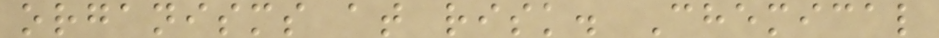organisms at risk. Chemical
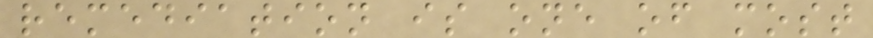remediation is one of most
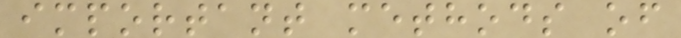important methods of
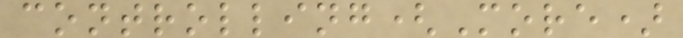controlling(More)
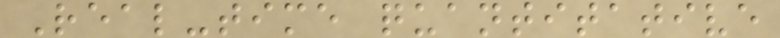Real-time quantitative
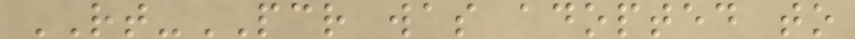RT-PCR was adopted to
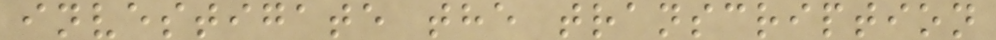investigate the transcription
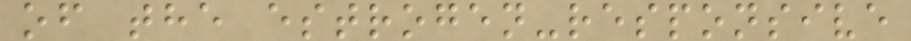of the estrogen-responsive
